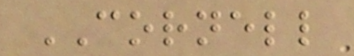CORNELL
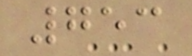753
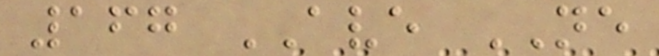167 AVE NE
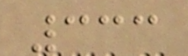333
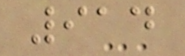914
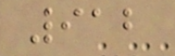912
